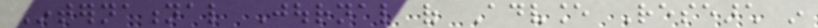International Journal of Advance Research in
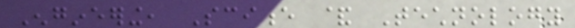Engineering, Science & Technology
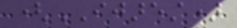(IJAREST)
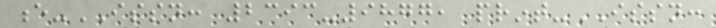e-ISSN: 2393-9877, print-ISSN:
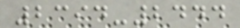2394-2444
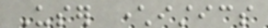User characteristics
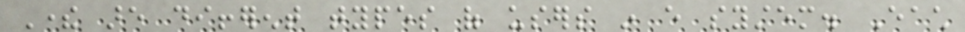There are different types of users in every system. Each
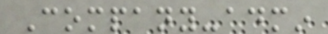Company-admin
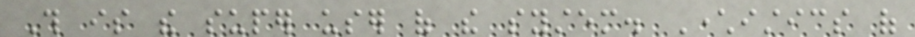This is the super user of the system. Characteristics of
